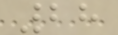28
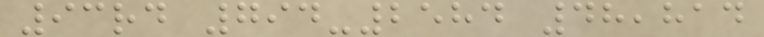93rd 794-2584 48,814
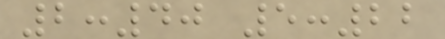2:40 5:22
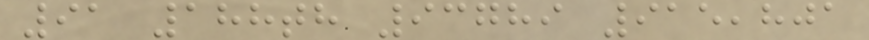91 188th 93789 915,801
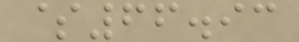$66.93
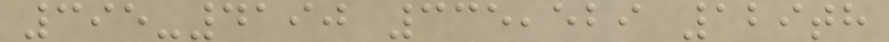395-4190 335,529 129th
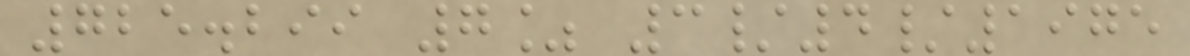725.299 7% 3/4/1975
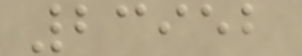23952
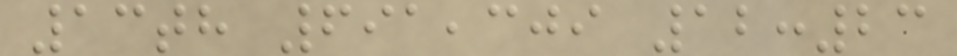13th 691,309 12:23
